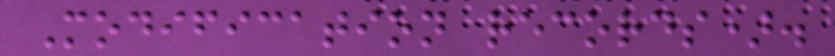Modification records).
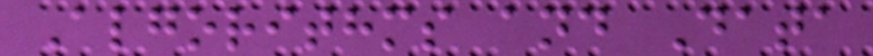Algorithms and Data
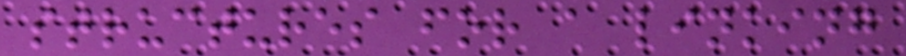structures for a linking
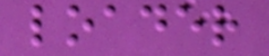loader
